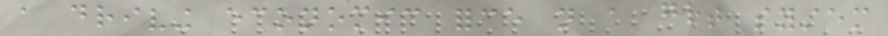a driving economic force not a great system
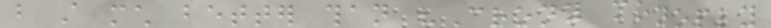but still much better than "Crony monoply
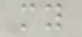my
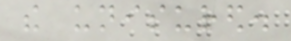the unisured.
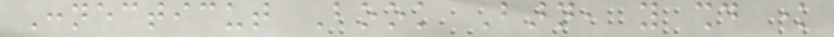Connecticut Book Barn, you should know
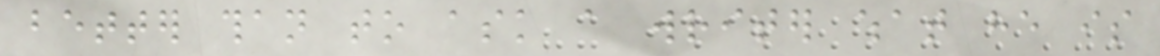better than to ask a writer what he is
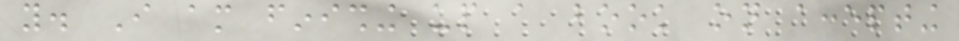you. I am finishing up a book on accepting
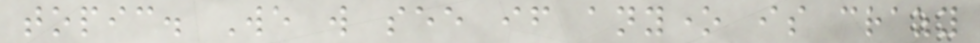topic. We will see if anyone is crazy
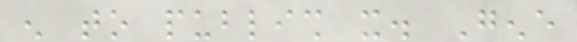enough to publish it. Gene
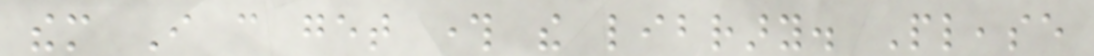them I can get through the library. Please
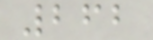262
